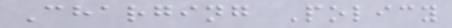Charging Policy
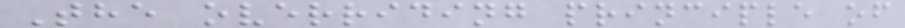The overriding principle of
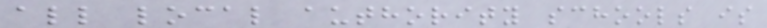all local authority schools is
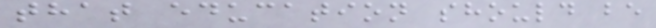that education should be
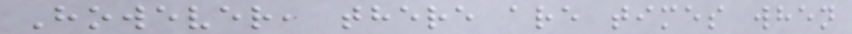However, there are times when
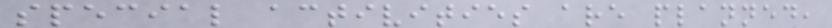special activities are planned,
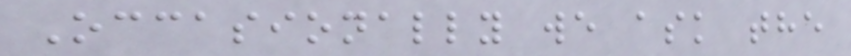Occasionally we ask the
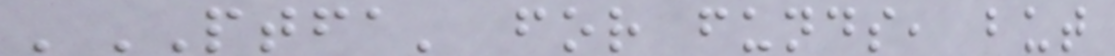'PTFA' for funds, but
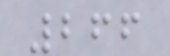266
